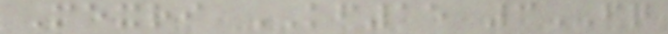Mexri KF15 3FQ
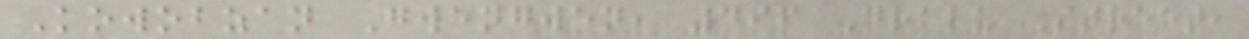Kowobzan Gwengwen, 496 Dralu Street,
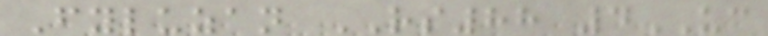Fyluzan RS88 4UC
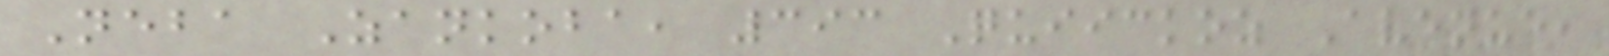Neba Zankoba, 393 Quiickoz Avenue,
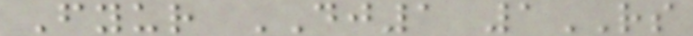Fyur DJ1 1RS
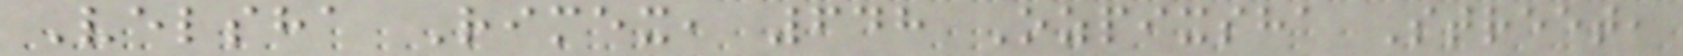Velsha Rimex, 648 Ozpixsha Street,
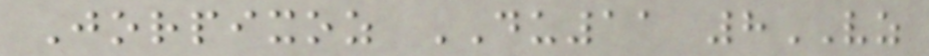Jorpixoz DU11 8VZ
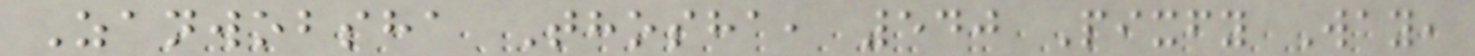Zanwobsha Thosha, 540 Pixfy Way,
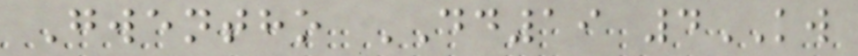Gwentho DD19 4KW
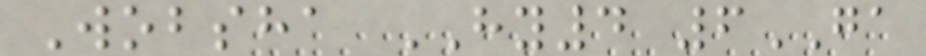Wobsha HY4 6GA
